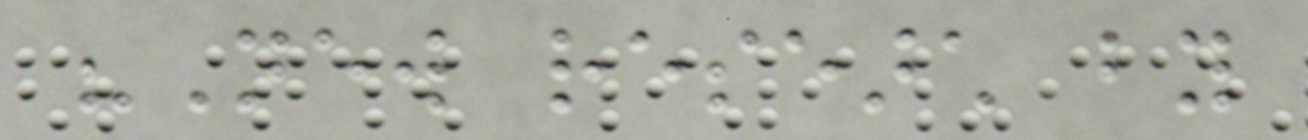"New research by
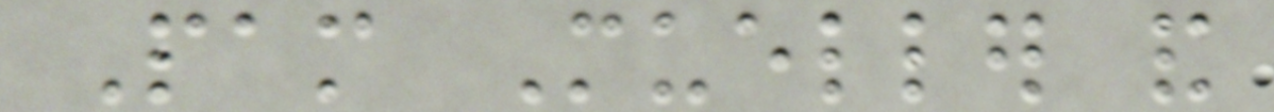Pam Mueller and
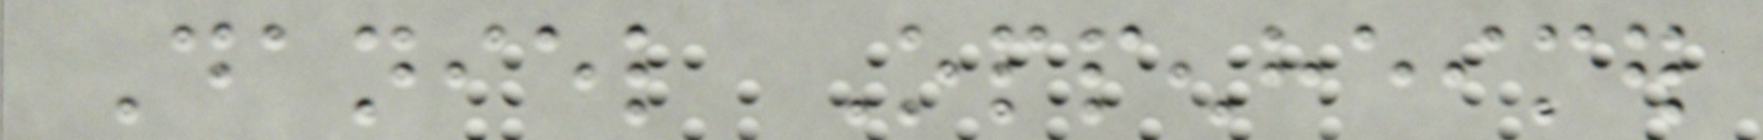Daniel Oppenheimer
